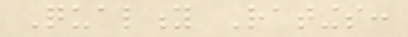Quality Ratings:
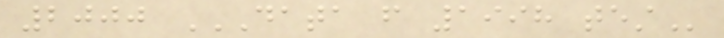2000 DATA FROM 1998 TEST
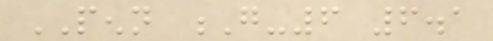PENN G-6 6.1
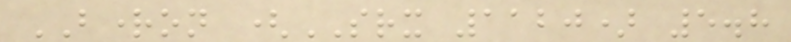BRIGHTON (SRX 1120) 5.8
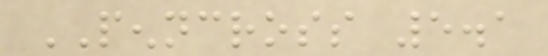PENNCROSS 5.1
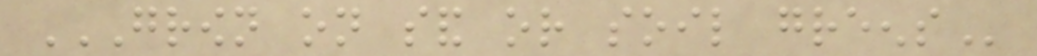GROWN ON SAND OR SOIL GREENS
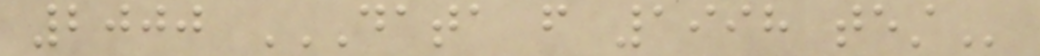2000 DATA FROM 1998 TEST
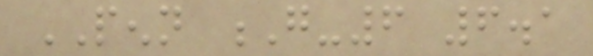PENN G-6 6.1
